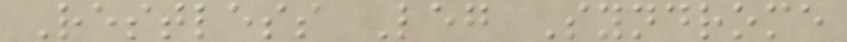Restless Leg Syndrome
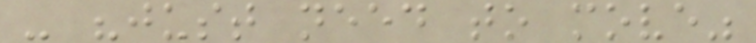- "just need to move"
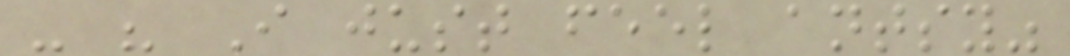- " I just feel antsy"
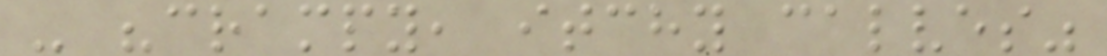- "crampy, itchy calves"
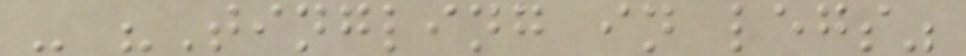- "Tingling in legs"
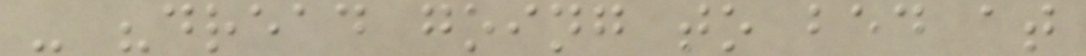- "dread going to bed at
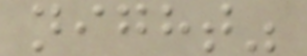night"
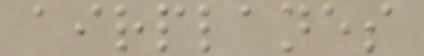airplanes
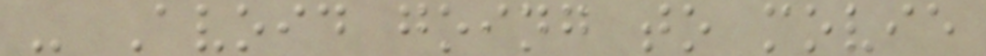- Avoid going to movie
